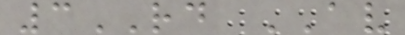3RD AV
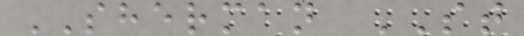SHERMAN ST
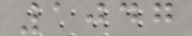1047
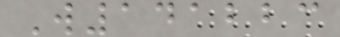W141223
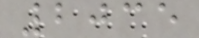2035
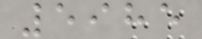5985
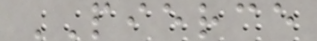PIERCE
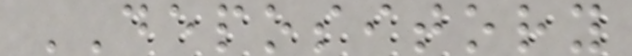DEPOSITORY
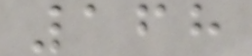168
